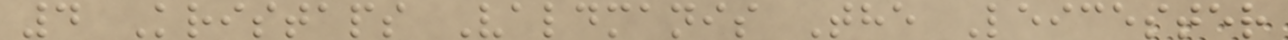4 Kristaps Valdmanis The Leicester
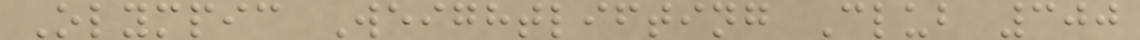Olympic Weightlifting Club 300
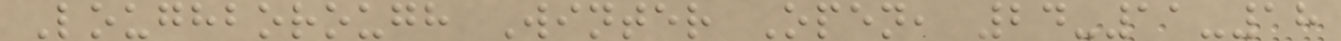Loughborough Winter Open, 24-11-18
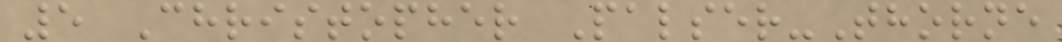5 Christopher Palser-Thorne
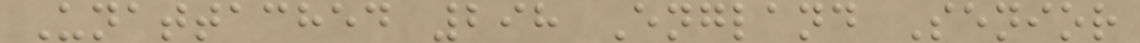Unattached 298 England Senior
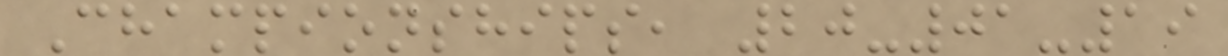Championships, 20-01-19
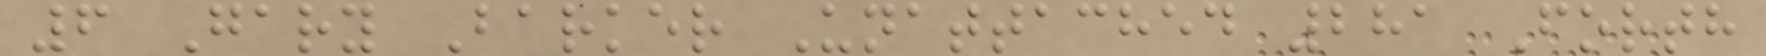6 Gary Barker Unattached 281 Forth
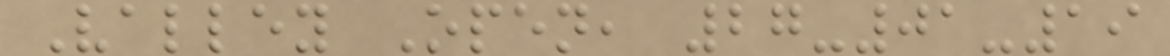Valley Open, 27-01-19
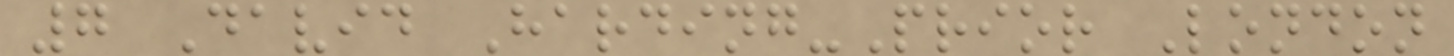7 David Harding-Prior London
